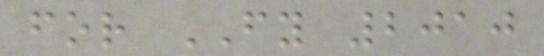for FY 2010
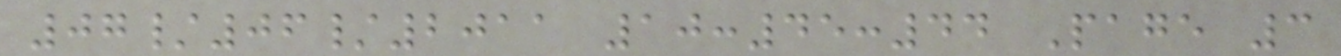07/06/2011 10:45:44 Page 3
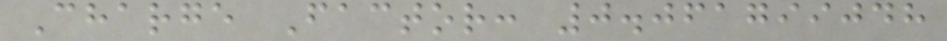Charge Factor: 0.061799048
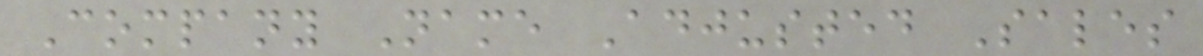Company Name Adjusted Sales
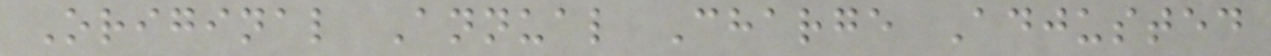Original Annual Charge Adjusted
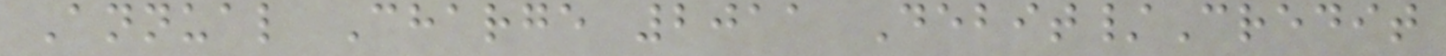Annual Charge 2011 Debit/Credit
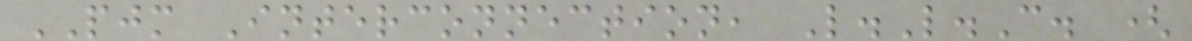PJM Interconnection, L.L.C. (
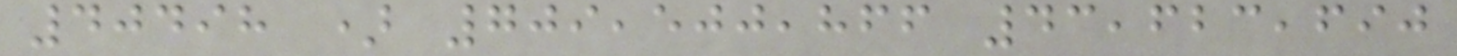40498 ) 709,500,866 43,623,690
